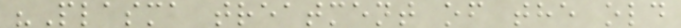"Plasma treatment of the old
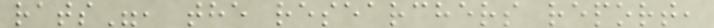rats", the researchers report,
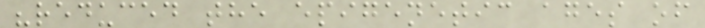"reduced the epigenetic ages of
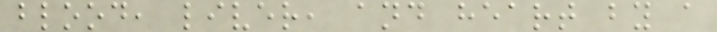blood, liver, and heart by a
